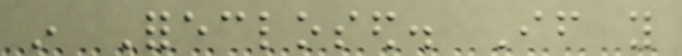in Foreclosed. If you
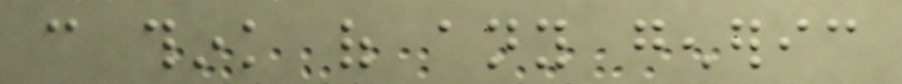can think of any generic
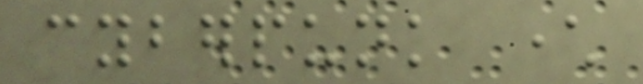cyberpunk character
